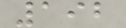192
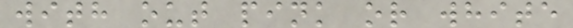with out pink or white
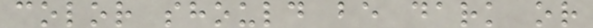color should be dark or
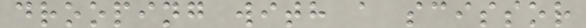drooping with a scissor
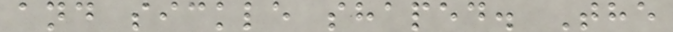and sickle shaped. The
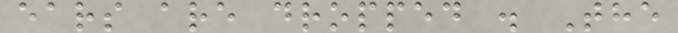ears are dropped . The
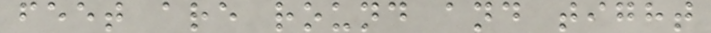feet are round and tight
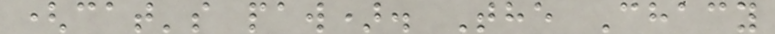(cat's paw). The Chacy
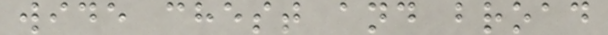wide chest and broad
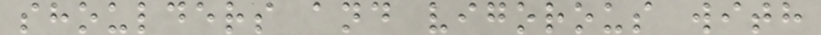shoulders and vigorous with
